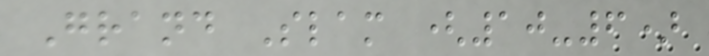Grand Slam (10-6)
